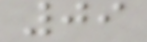09
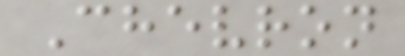Chevron
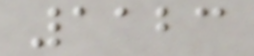1123
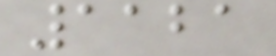1121
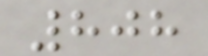808
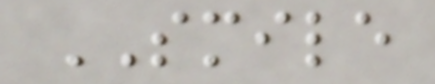SMILE
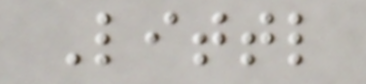Littl
